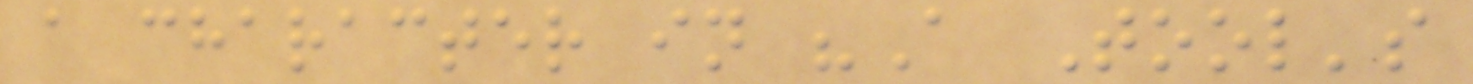a character in "A Tool's
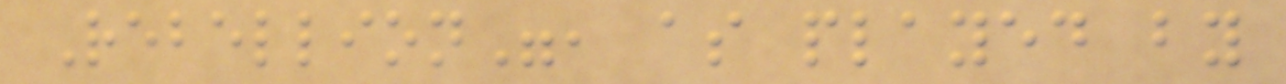Rebellion", as played by
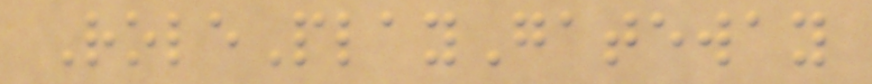RolePlayGateway
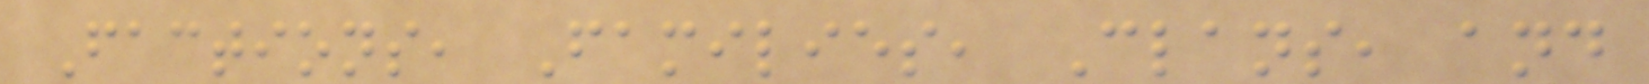Factions, Families, Clans, and
